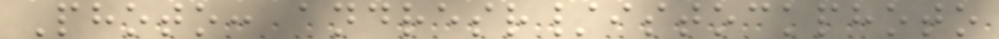Photo: andresr/istockphoto
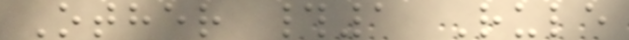Other #1 Rule
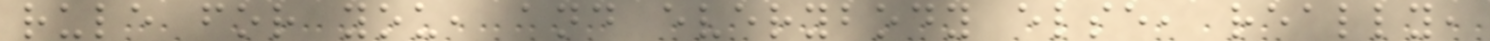rule for you, and everybody else, really,
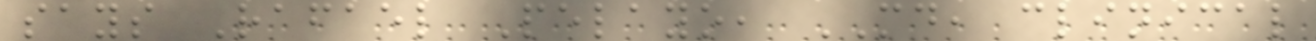says Rafael Pelayo, MD, clinical
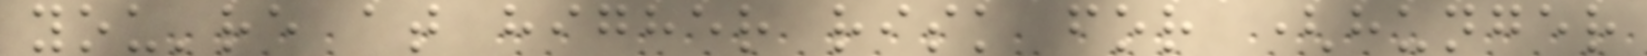you're at higher risk for (hunger
